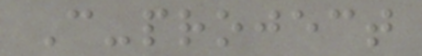C-project
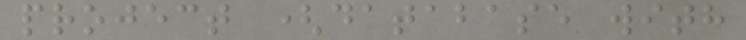project (database with
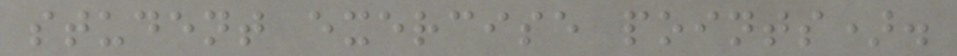student exercise points).
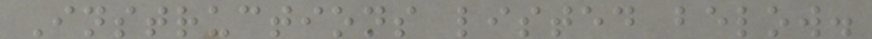Instructions listed below.
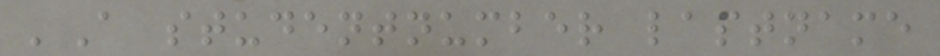'A studentnumber lastname
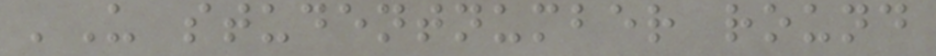'U studentnumber round
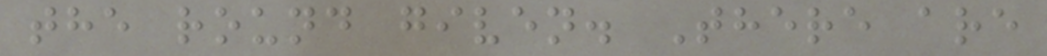the round given. There are
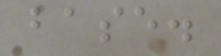base.
